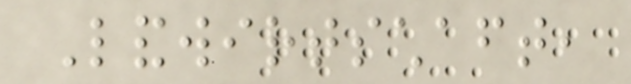Landwirtschaft,
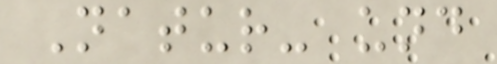Natur- und
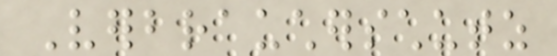Verbraucherschutz
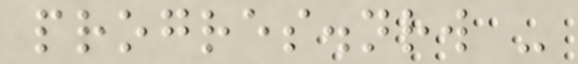progres.nrw -
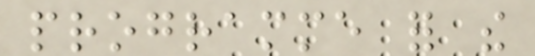programme for the
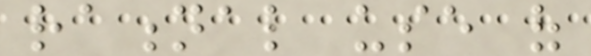rational use of
